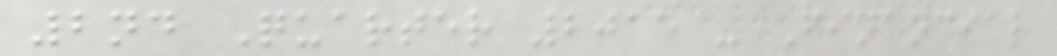2nd Quarter 2015 - Financial
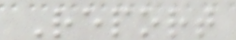Report
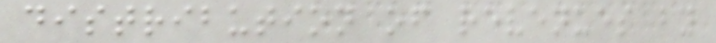distribution of revenues by
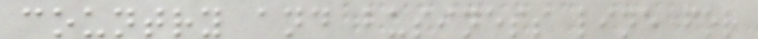country and business line for
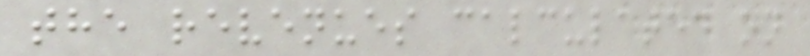the revenues calculated on
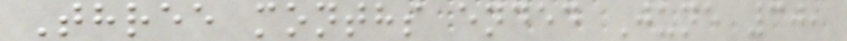Three months ended June 30,
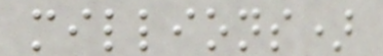millions)
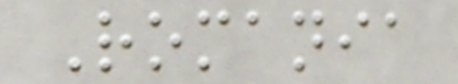Romania
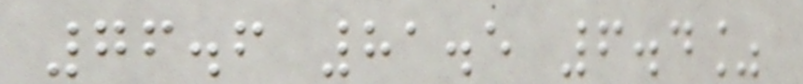76.6 81.5 6.4%
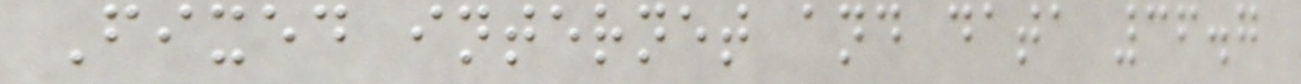Fixed internet and data 36.7
